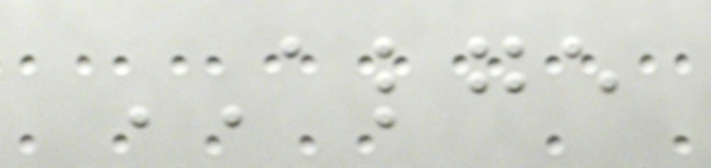ALGE
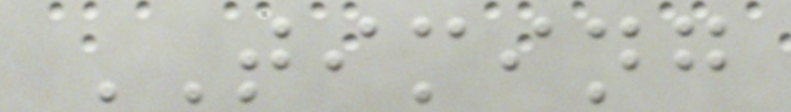TIMING
